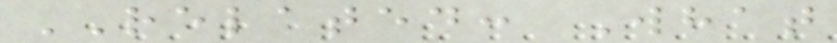RELATED: What
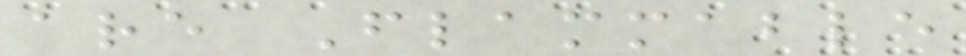are Flammable
